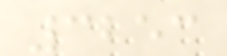3253
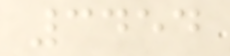3454
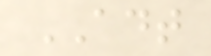ADT
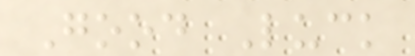Good Luck
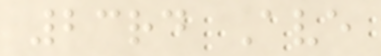23rd Ave
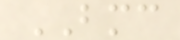BMC
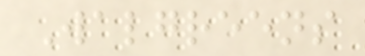Walgreens
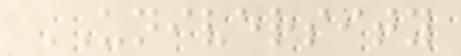UNIVERSITY
